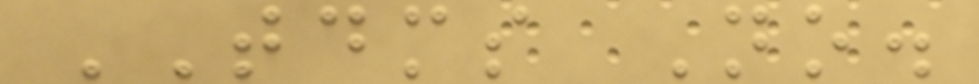TDMS No.
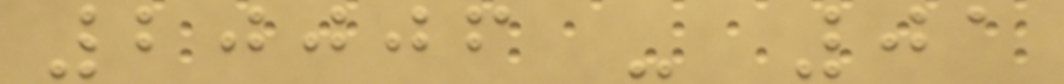20006 - 01
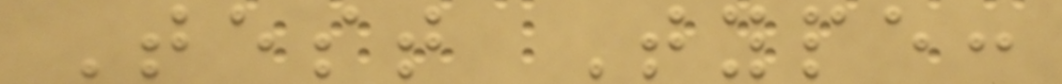Test Type:
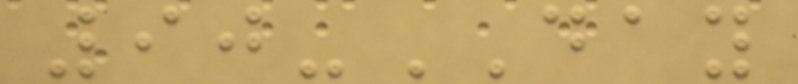90-DAY
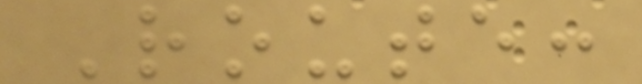Route:
